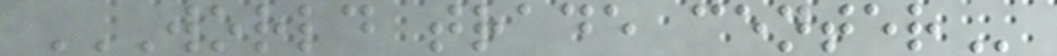WORLD TRADE CENTER
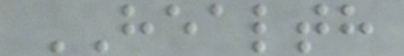HEALTH
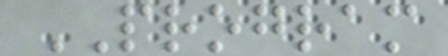PROGRAM
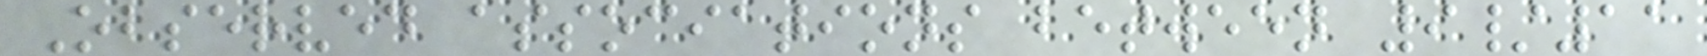Observed associations between 9/11
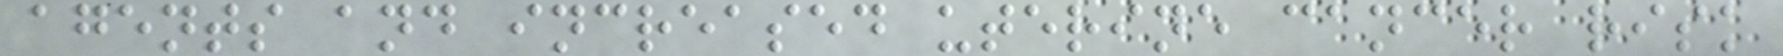agents and increased uterine cancer risk
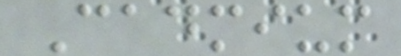Cadmium
